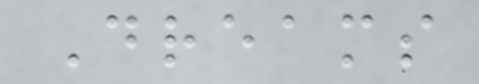Dreams
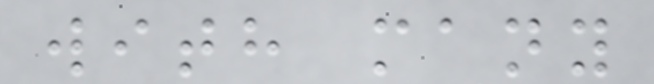with many
